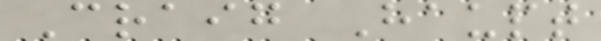Craig Haupt
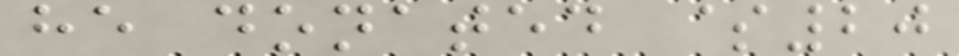he donated $20
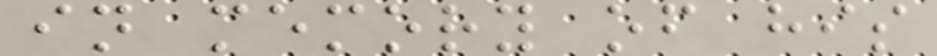in memory of his
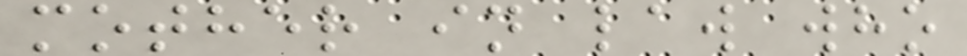mother in law who
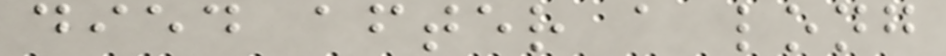died after a long
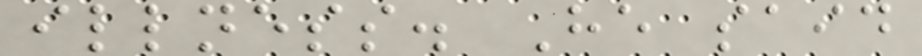illness. He said
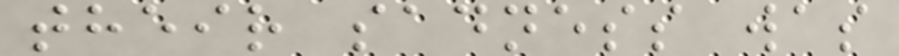their sadness was
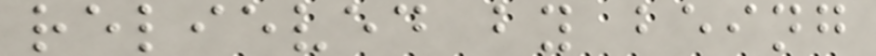relieved by being
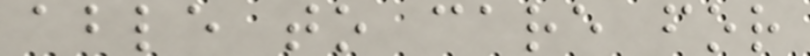able to care for
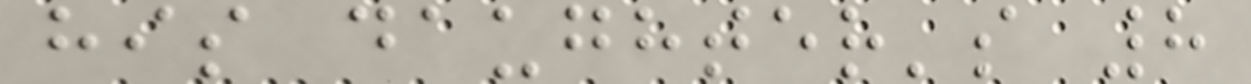his daughter's 8
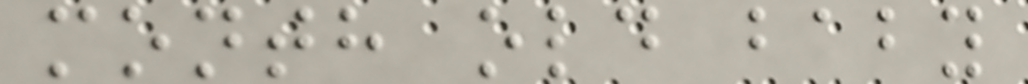month old baby
